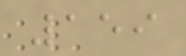159
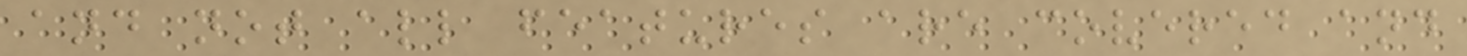and not all features are covered and
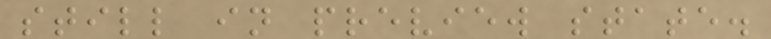still in preview state.
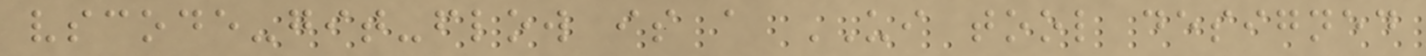vscode-git-flow is a UI tool designed
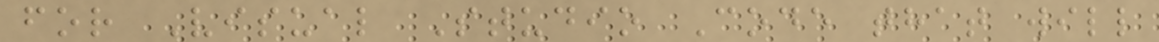for Visual Studio Code that will
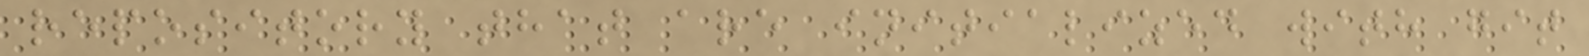repository that are initialized with git
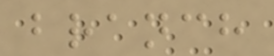branch
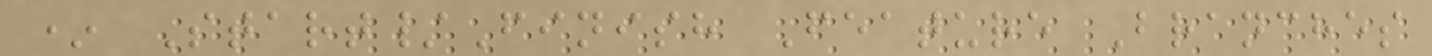* Start/Finish Feature Branches
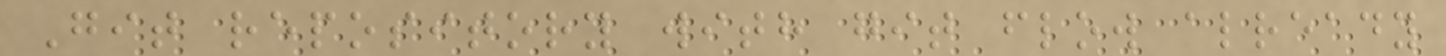Git repository with git flow already
